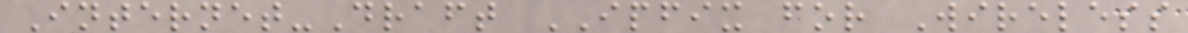Internet-Draft IPFIX for Wireless
